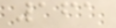161
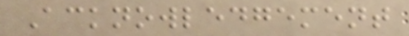Acknowledgement
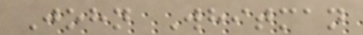John Whitman
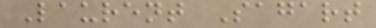Laurent Sagart
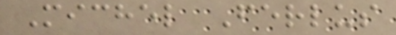Michel Ferlus
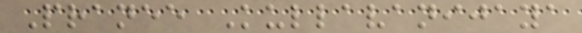Pranee Kullavanijaya
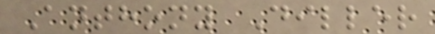Anthony Diller
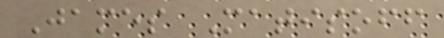James Matisoff
